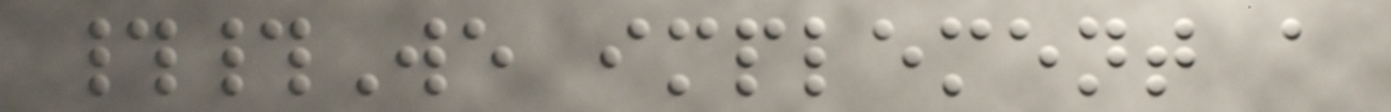##We implement a
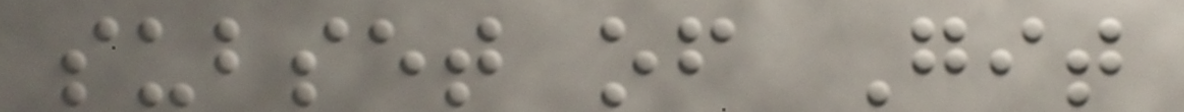subset of Git
